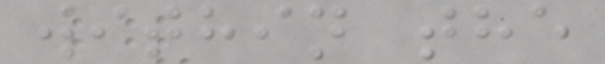within the
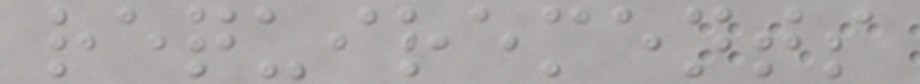requirements
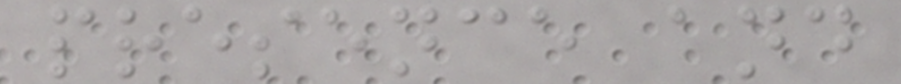presence and
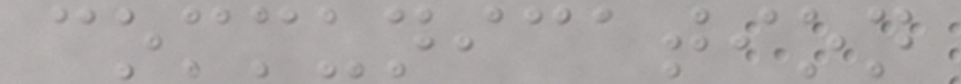communication
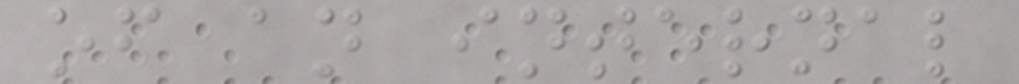of an internal
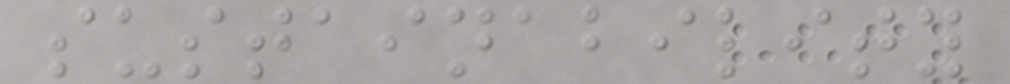sustainability
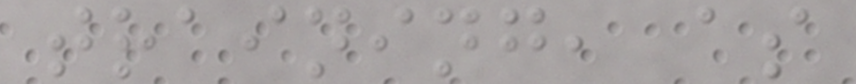training, as
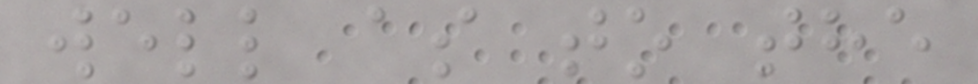well as to the
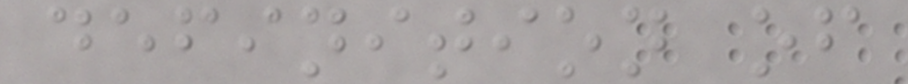definition of
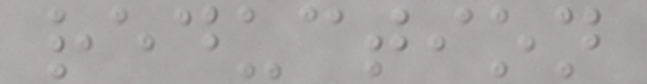reduction
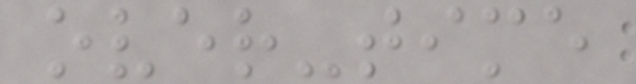over-time
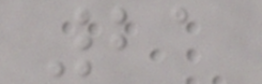21
